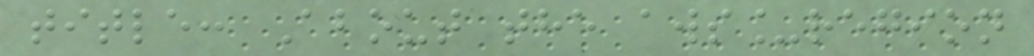title: About the aws_region
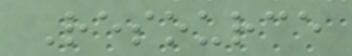Resource
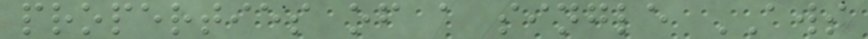properties of a single AWS
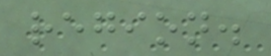region.
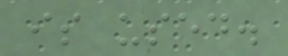is used.
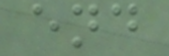end
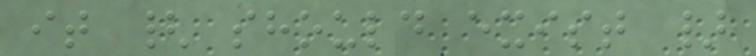it { should exist }
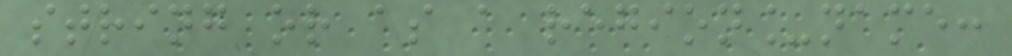string or as a region_name:
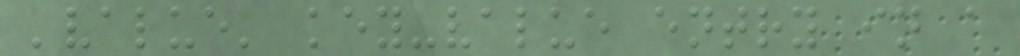'value' key-value entry in a
